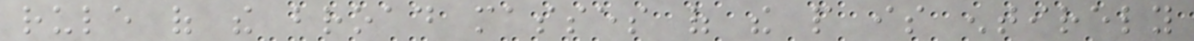rule of the broad masses of the people is entirely
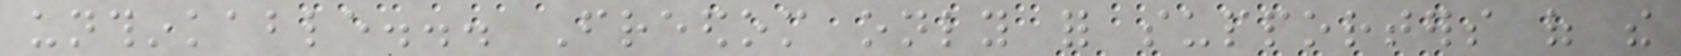unthinkable... Freedom only for supporters of the
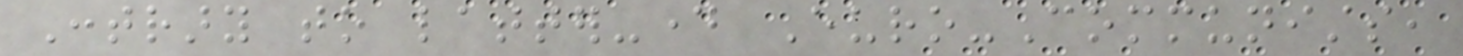Contrary to latter-day Euro-Communists,
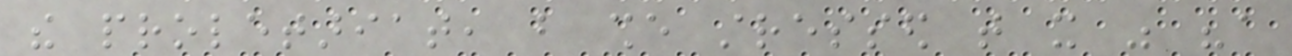the proletariat, but she stressed that it was "a
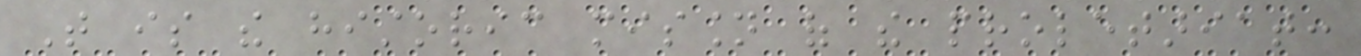That is the historic mission of the proletariat:
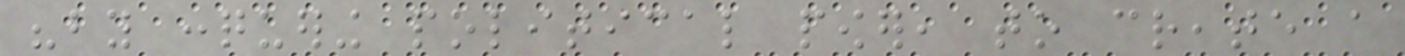"by conquering political power, to create a
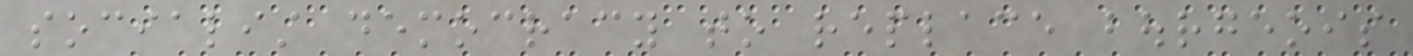socialist democracy to replace bourgeois
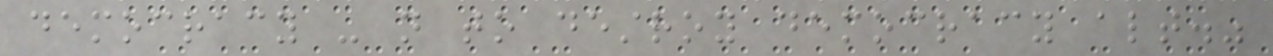democracy - not to destroy democracy altogether."
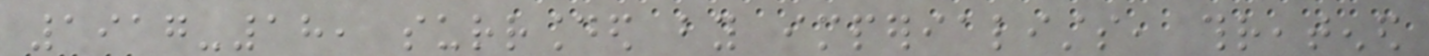1917-18, surrounded by imperialists, threatened
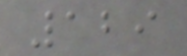129
